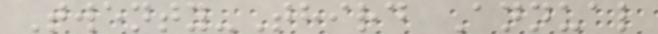Twenty-Third Annual
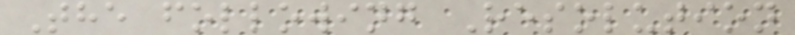The following Resolution
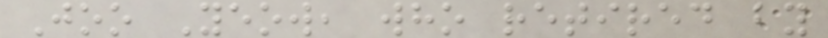Joo Yeow, who retired by
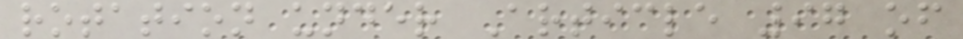rotation under Article 97 of
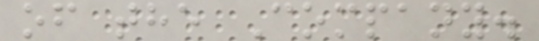of the Company.
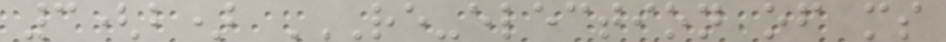3(b) RE-ELECTION OF MS
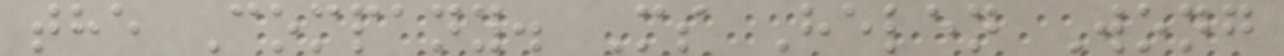the Company. Ms Helen Wong
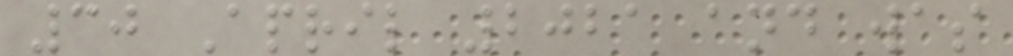30 April 2021 and was
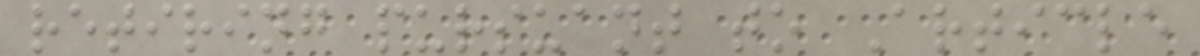retiring pursuant to Article
